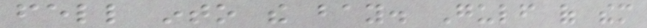fell into the bay. Gulf of them
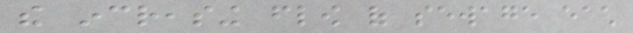the increasing flow of sewage each
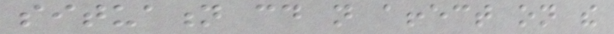situation could not affect on the
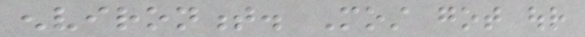environment. Most got our
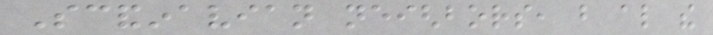Scandinavian neighbors, but also the
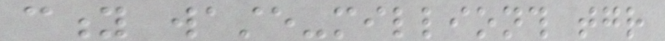city waste-millionth together
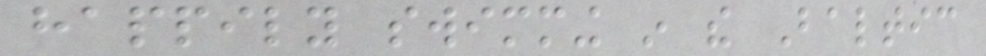happily swimming in the Baltic
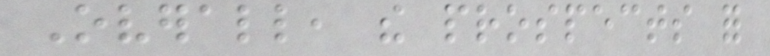Overall, the prospects for
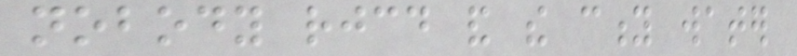nobody rejoiced and the city water
